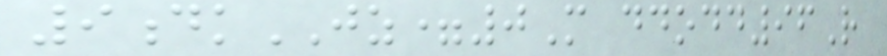9dkJZ=0M ddodd96R
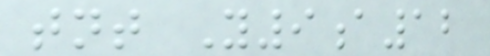tnt Y9a12
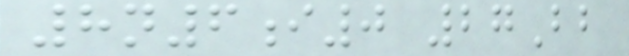8n6i0 27Bb
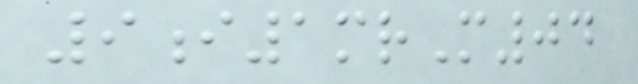9i1mrM04
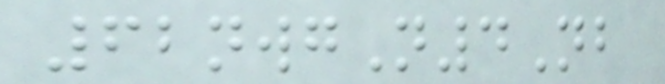62nwgN4Nb
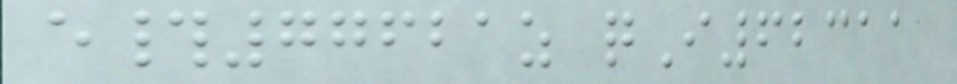e#77621z qI62311
